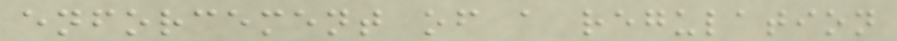enforcement of a regulation
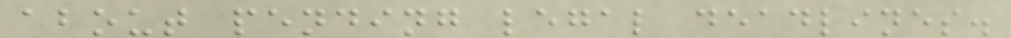about pending legal deadlines.
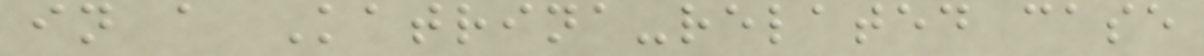in a Katrina-related case
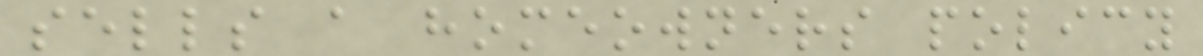sells a homeowners policy
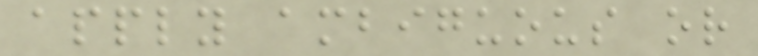apply ambiguous or
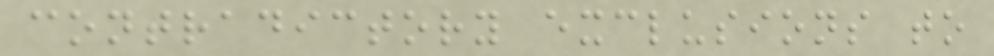contradictory exclusions to
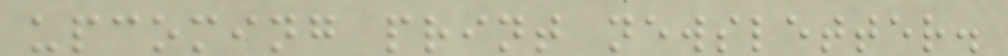upcoming print newsletter.
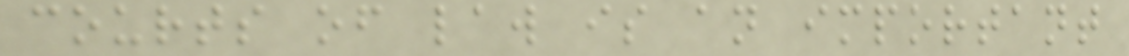courts of law is an important
